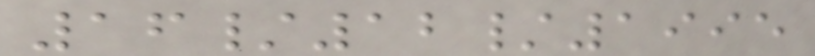16/12/1995
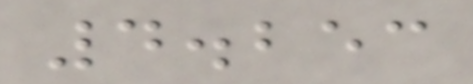4.253
